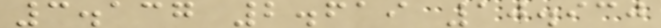3.137 2.619 10.930
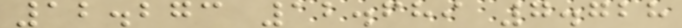12.273 12.689 7.728
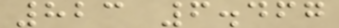823 6.467
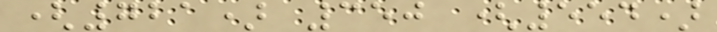(721) 350 (554)
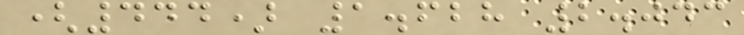(444) 1.628 2.043
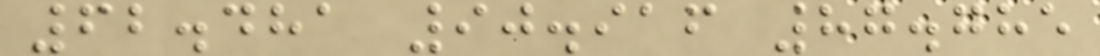62.481 90.916 87.785
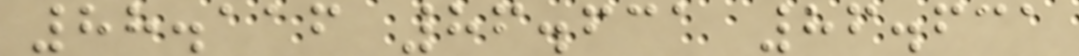88.116 86.631 86.631
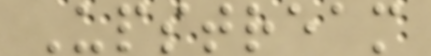Upstream
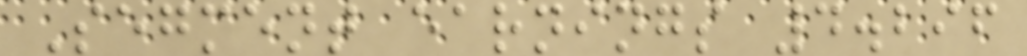Segment earnings 4.296
